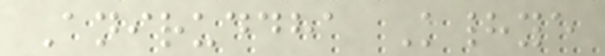Aniruddha Khadye
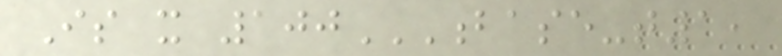Is it 100BASE-T1,
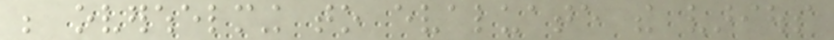be overwhelming to evaluate the various
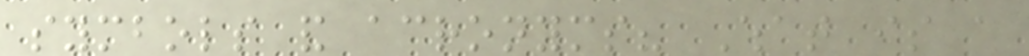symbols and acronyms? What is a
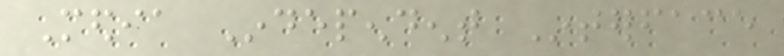Media Independent Interface
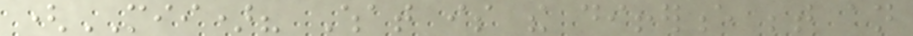(MII)? What is the difference between an
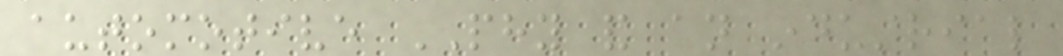automotive PHY and an industrial
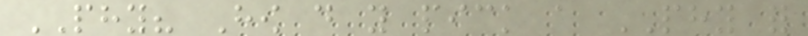PHY? How do you pick a PHY for
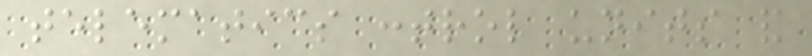telematics control units and
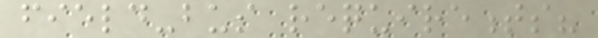field-bus requirements?
